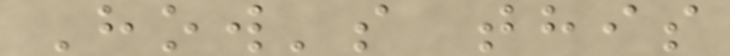How's this
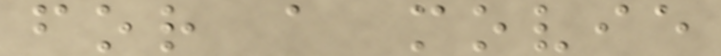for a movie
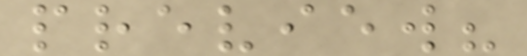preview?
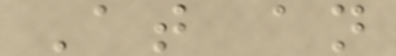At an
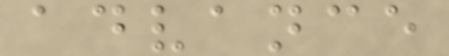advance
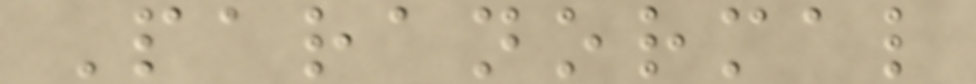Paranormal
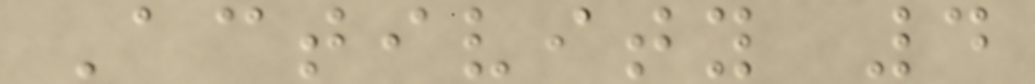Activity 4
